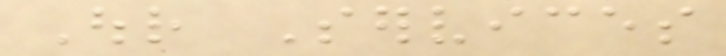Our Services
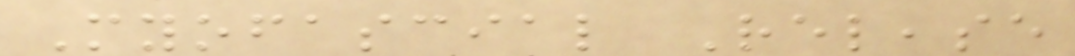Myofascial Release
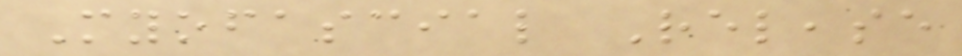Myofascial Release
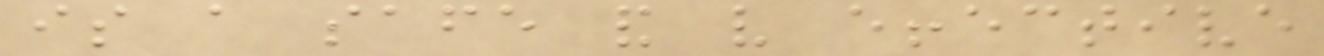is a safe and very effective
